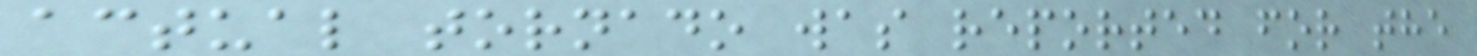actual tornado was reported for the
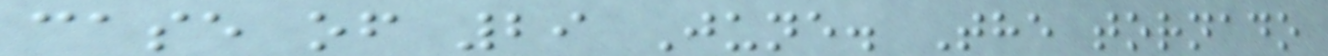case of 29 June. The tornado
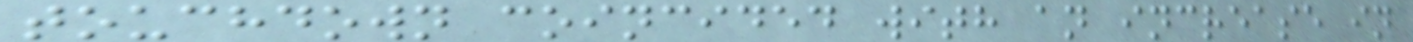touchdown coincided with an increase in
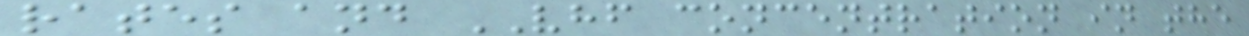rates and VHF concentration in the
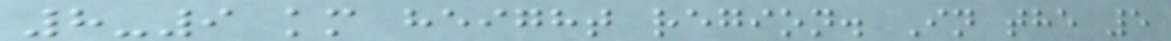8-9 km height region. In the 5
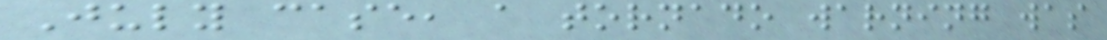July case, a tornado warning was
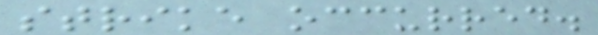strike occurred.
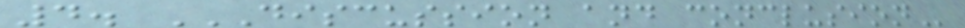4. DISCUSSION AND CONCLUSION
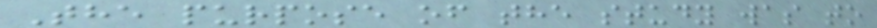The purpose of the study was to
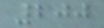200
